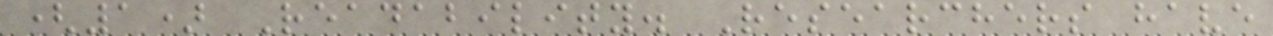(1) Readability. Researchers have
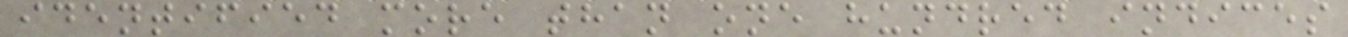identified more than one hundred indices
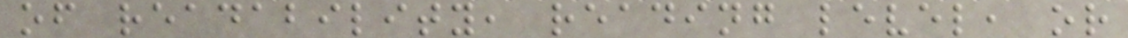of readability, reading level, or
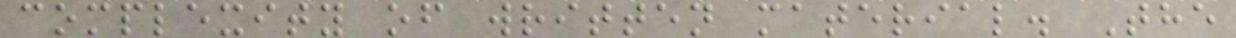complexity of written material. The
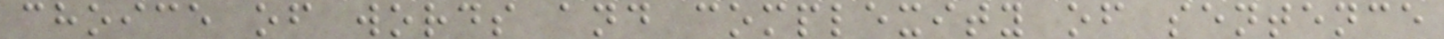choice of words and complexity of sentence
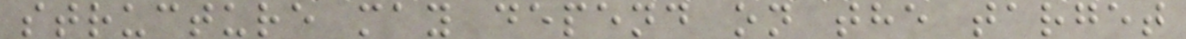structure may depend on the target
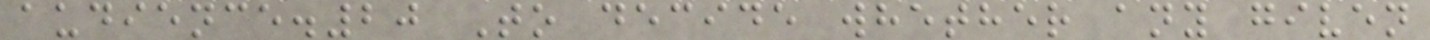audience.20 To decide whether any given
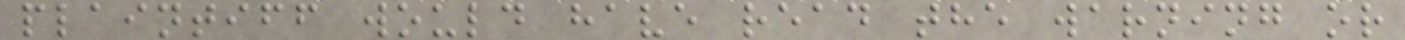plaintiff would have read the warning or
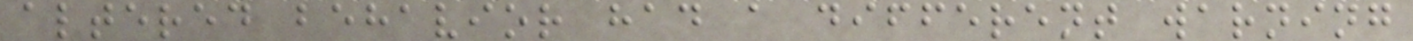altered behavior had a different warning
